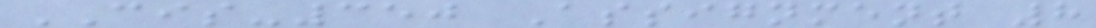CIS-350 Assignment 8
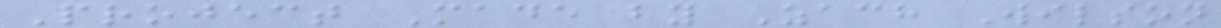Project Made by Zach Wilson
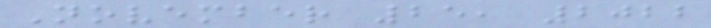November 25, 2022
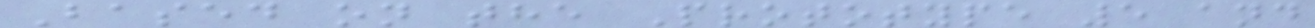Based on the Prototype 5 and
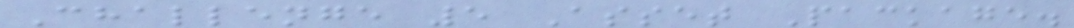Challenge 5 Asset Package.
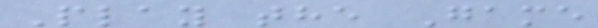Play the Game
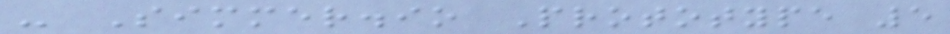- Simmer.io Prototype 5
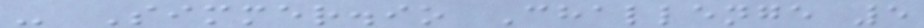- Simmer.io Challenge 5
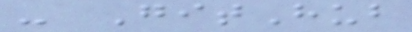- GitHub
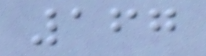167
